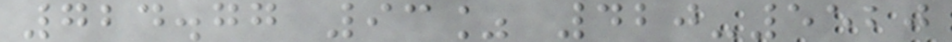724.77 93% 420-5520
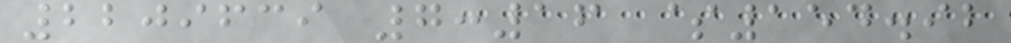2209639 7:16 $154.92
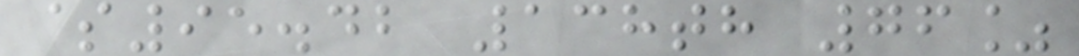$95.42 138th 76%
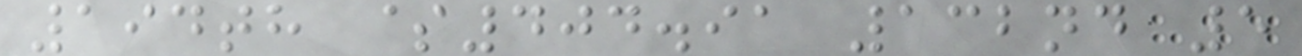194th $404.91 132nd 5
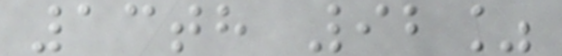13th 92%
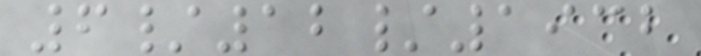6/12/1932
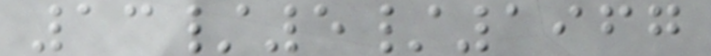13/5/1967
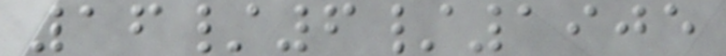16/6/1905
